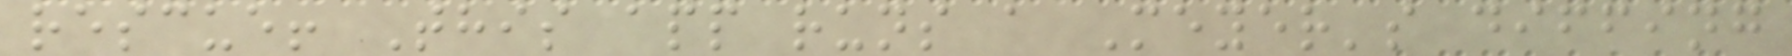rescue! This app runs a Meyer's diffing
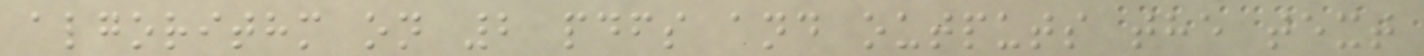algorithm on 2 pdfs and outputs the text
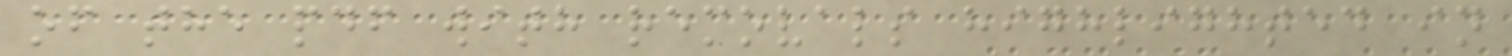of the pdf with removals highlighted in
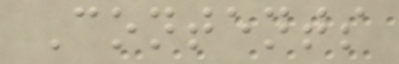Contents
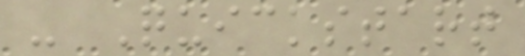- Quickstart
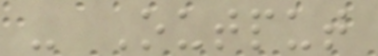- Output
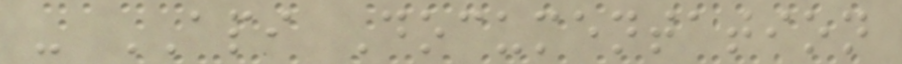- API Documentation
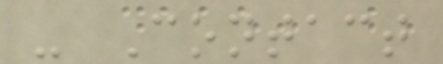- Contact
